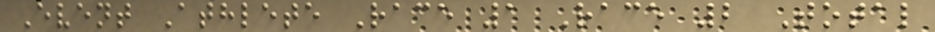Event Athlete Race 1 Race 2 Total
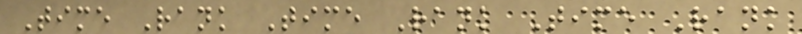Time Rank Time Rank Time Rank
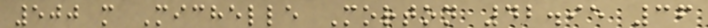500 m Michelle Morton 42.95 36
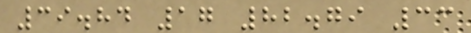39.84 17 82.79 33
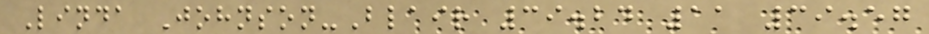Linda Johnson-Blair 39.24 11 39.57
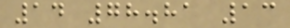14 78.81 13
